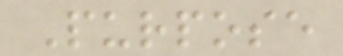Purpose
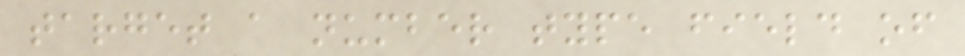target a number type field of
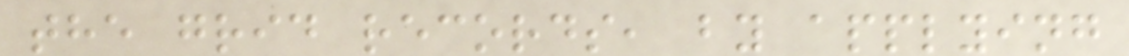the grid records, by applying
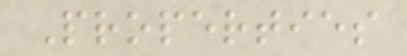Properties
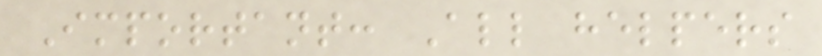Important: All helpers
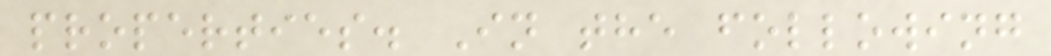properties. In the following
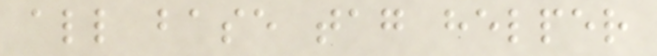all base tag helper
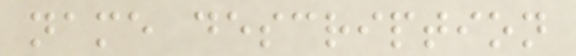name description
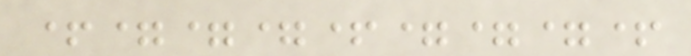+===+===+
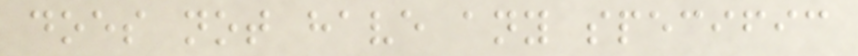does not have any specific
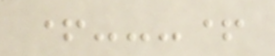+---+
